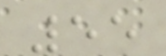55
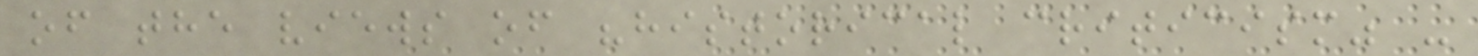of the views of "historical criticism" -
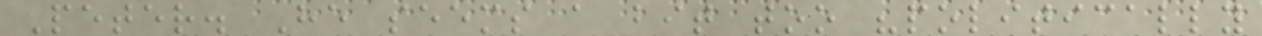Peter. He seems a bit too "politically
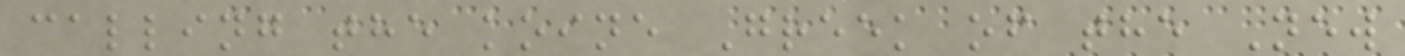calling the koine Greek of the New
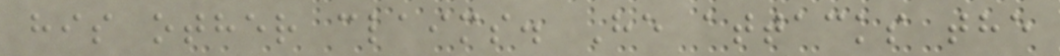his other claims. He attacks the
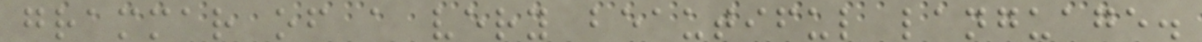grammar of a very beautiful language.
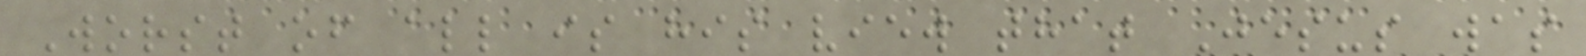Worst of all is his view that Jesus was
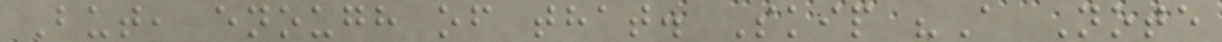But, enough of that. Skip "A Note
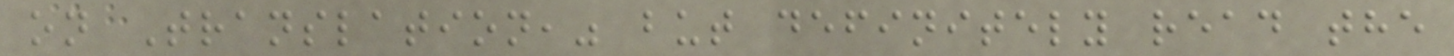on Translation," but definitely read the
